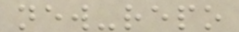new-repo
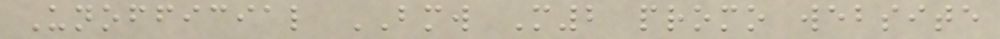Unofficial BMW M2 promo website
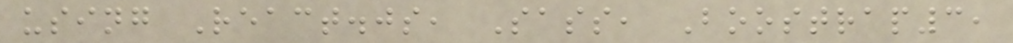using React.js, Sass, Boostrap3,
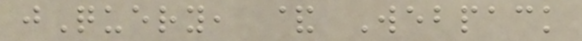jQuery, & Webpack
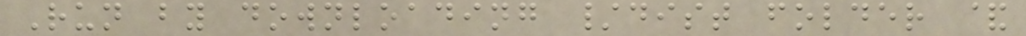Run by downloading /dist folder &
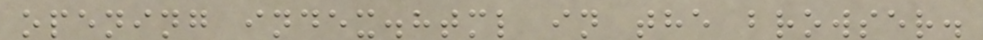opening index.html in the browser.
